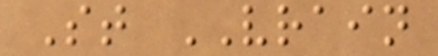St VRAIN
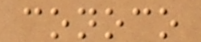conoco
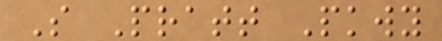S Pratt Pkwy
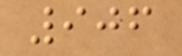906
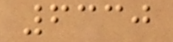6330
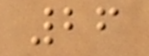26
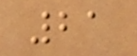21
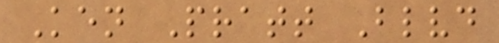Ken Pratt Blvd
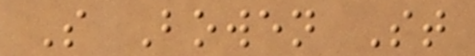S Bowen St
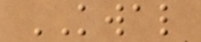KWAL
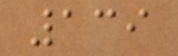139
